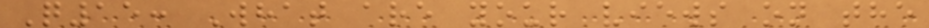Q15: What are your views on the
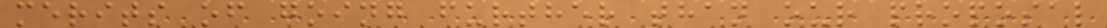merits of going further than our proposal
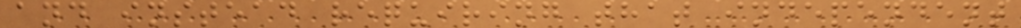and instead requiring that independent
